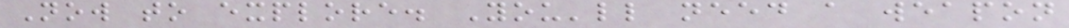Now to explore. You'll need a weapon
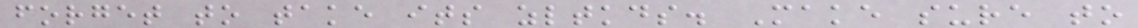forget to take its zltkds. Make sure to
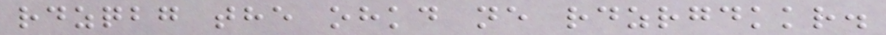rdzqbg the ohkd ne rdzrgdkkr.
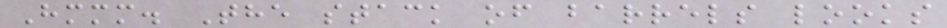Hmmm. The stack of barrels looks
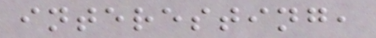interesting,
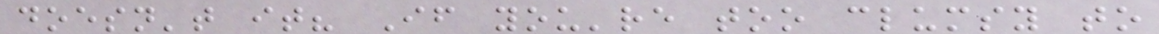doesn't it? If you're too clumsy to
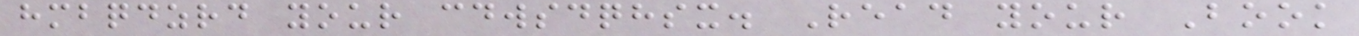hmbqdzrd your cdwsdqhsx. Read your Book
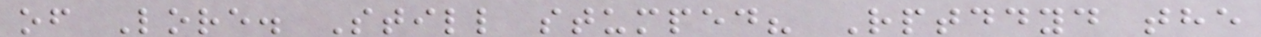of Lore. Still stumped? Rptddyd the
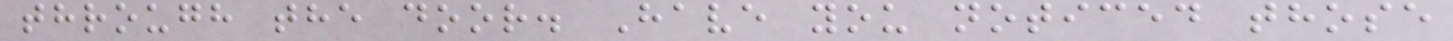through the door. Have you noticed those
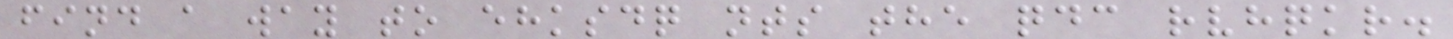find a way to ehksdq nts the qdc rvhqkr.
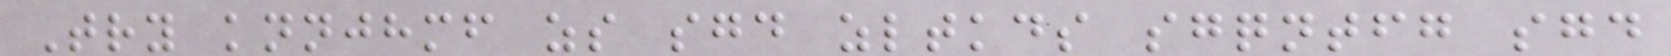Try knnjhmf zs sgd zltkds sgqntfg sgd
